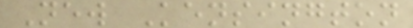New Kensington
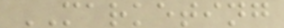MARKETING
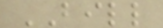BILL
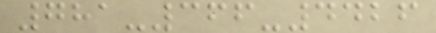781-366-4426
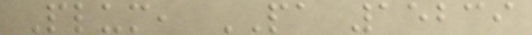Plum, PA 15239
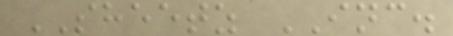SHEETZ INC.
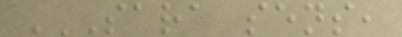SARA SENS,
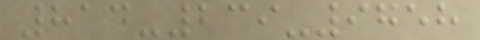814-239-9758
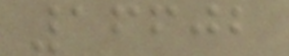16602
